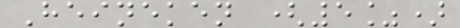Heineken (5%)
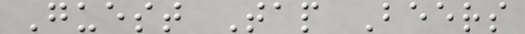Guest Tap Beers
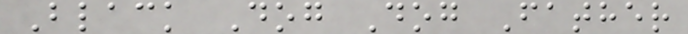Black Dog Dog Father
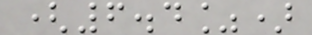(6.4%)
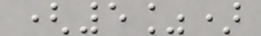(5%)
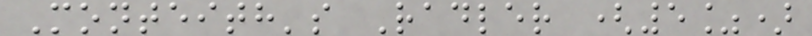Monteith's Radler (5%)
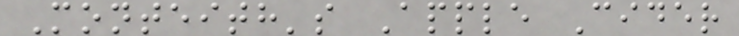Monteith's Apple Cider
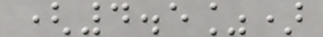(4.5%)
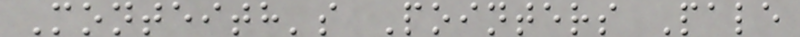Monteith's Pointers Pale
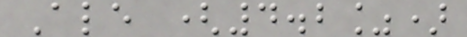Ale (4.2%)
